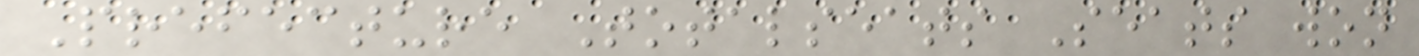Prefecture Totalseats Seats won
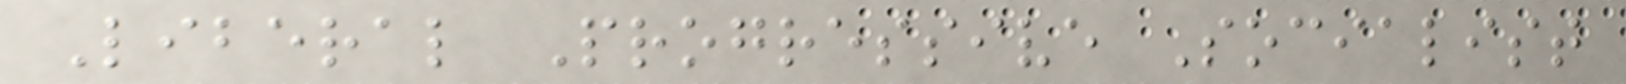Liberal Progressive Socialist
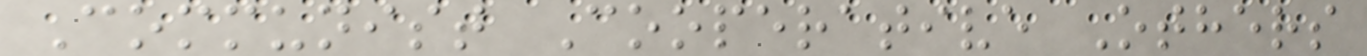Communist Cooperative Others
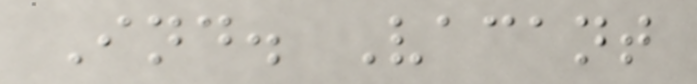Ind. Vacant
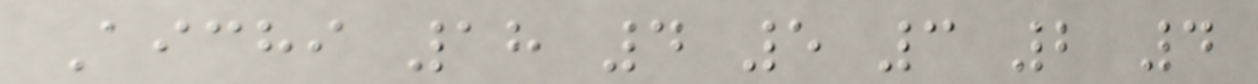Aichi 18 4 5 3 2 4
